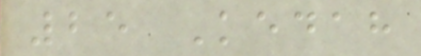25 Kedah
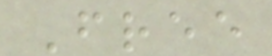Free
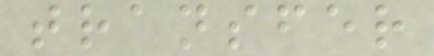transfer
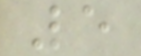5
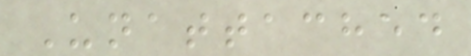Unattached
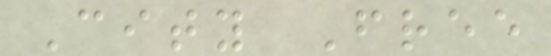City Free
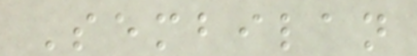Sembilan
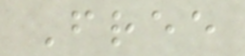Free
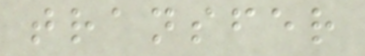transfer
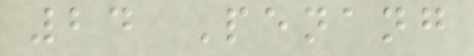24 Penang
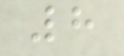8
